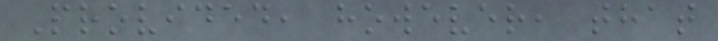Provided, however, that
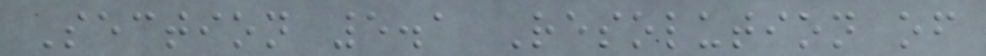Section 5.1 Resolution of
